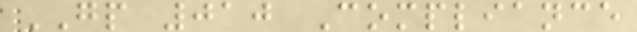GP 010 Compliance
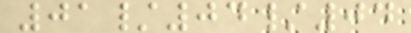01/04/04
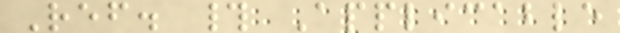Ref. # Applicable
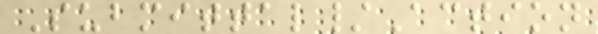Submittal/Action
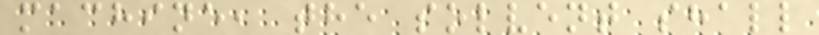machine, the solvent shall
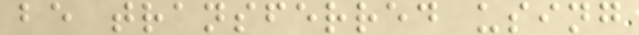be transferred using
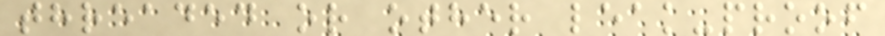threaded or other leak-proof
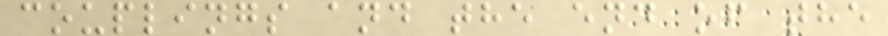couplings and the end of the
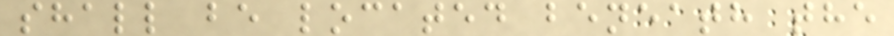shall be located beneath the
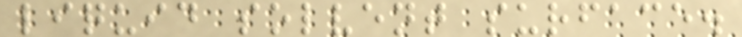liquid solvent surface.
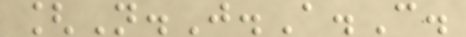[N.J.A.C.
